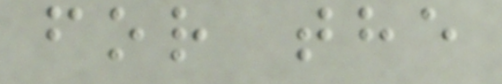for the
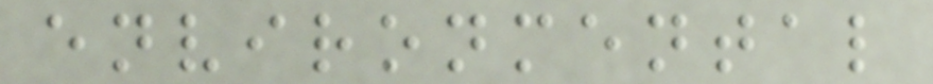environmental
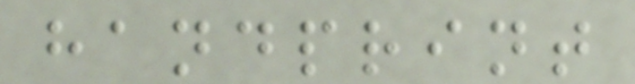handprint
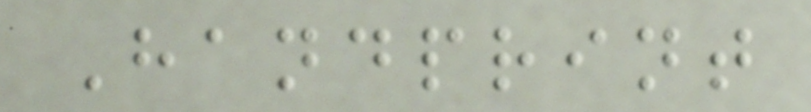Handprint
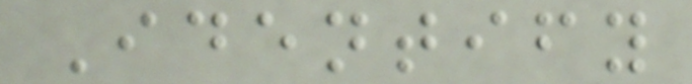Identify
